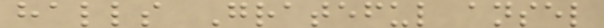halls Grateful ansel
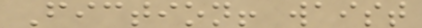Fiction! waist
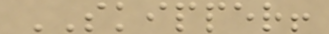SKIPPER!
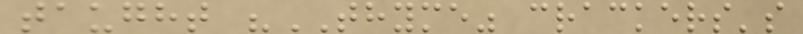taught "THYME" crackers's
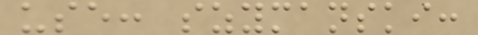use: szymanski:
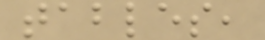tables,
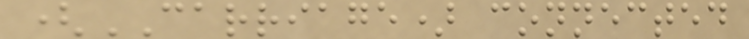(CARRIAGE) connected
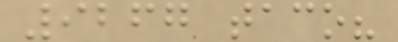9267 taco?
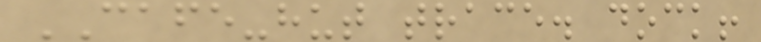CAFE-hut trace. dock!
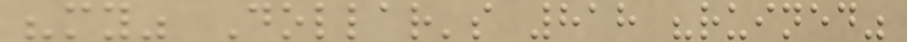"my" Dollar's 818 "ruined"
